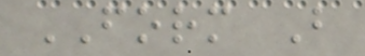FORM B
